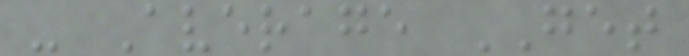- Average GET
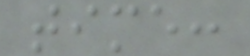time:
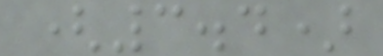(3.4)
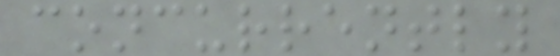concurrently
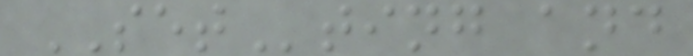SETting and
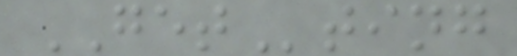GETting
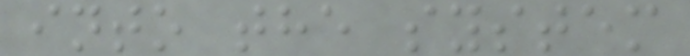into the system
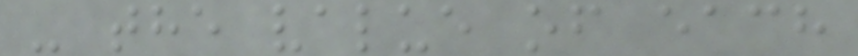- the value of each
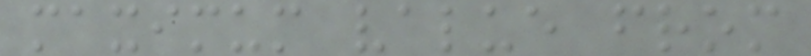maximum value from
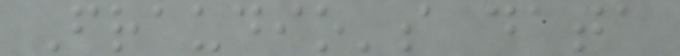Fraudio's data
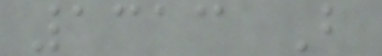1313 B
